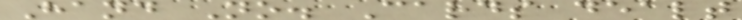Hand No. Cards dealt
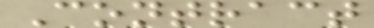Contract
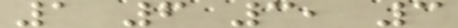1 6 3, 3
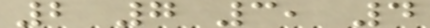2 7 3, 4
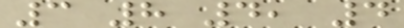3 8 4, 4
